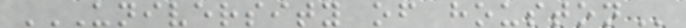UNIVERSITY OF HOUSTON
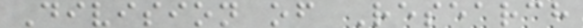Division of Research
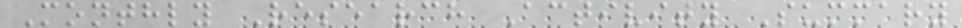Monthly Research Activity Summary
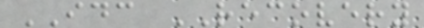IDC RECOVERY
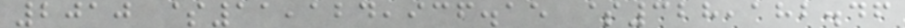2010 $11,124,936.15 $328,182.46
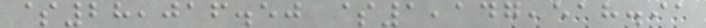$28,016.50 $1,147,518.91
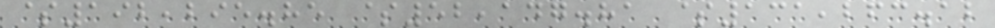$192,295.85 $52,147.81 $131,263.12
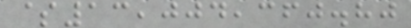$13,004,360.80
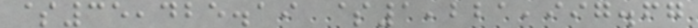$35,425.19 $1,221,997.67
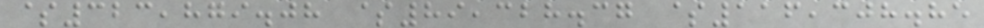$323,879.08 $89,328.37 $116,308.85
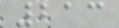213
